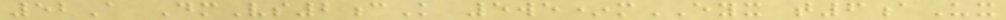52A DmVs2cK 5we*mEYX t6aUx
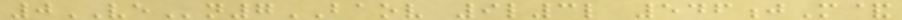0VEn7BAOV 9l3l 546jM&
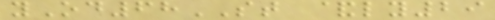yOd68ST &ly29
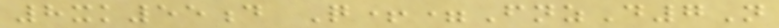8xk55d Q+=FnzD7N
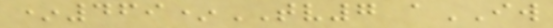*469*TV7 aIW
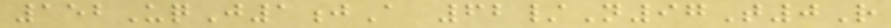152UqJ1jA 62/N97T0R
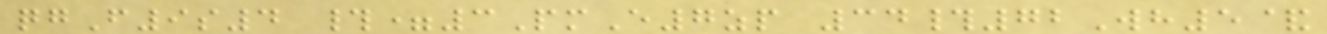qgF9s4 #=3PmE7zp 34#72Wh5&
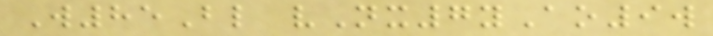W85Bl vNx7yAo9w
